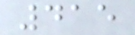415
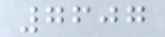7607
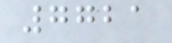7721
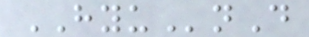HYUnD
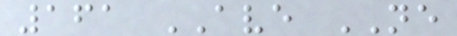161 AVE NE
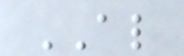AL
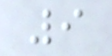9
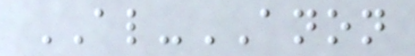AL-ANON
